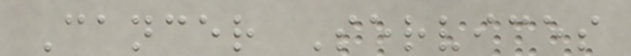Cancer Services
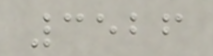3526
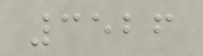3526
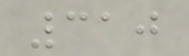310
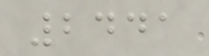2441
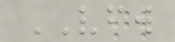VFW
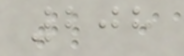208
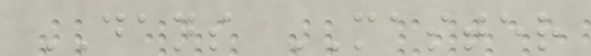DANS MASTER
